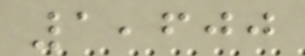1,600
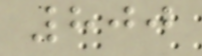800
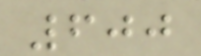600
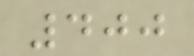400
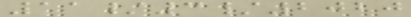11/3/2020
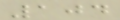104
